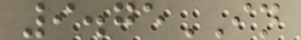9.75IN
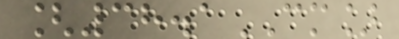[38.1CM]
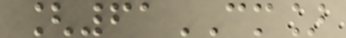[61CM]
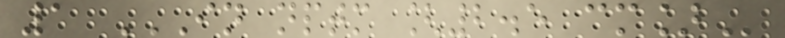1 IN NPTM [2.5 CM]
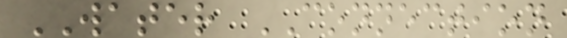WATER CONNECTION
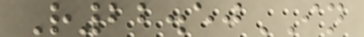R22.50IN
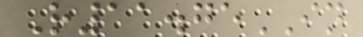R11.75IN
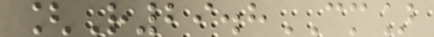[R29.8CM]
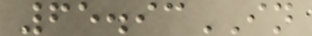65.93IN
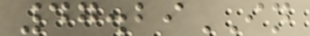47.29IN
